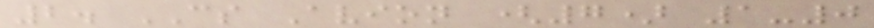2. CS Avion (7) 1-0
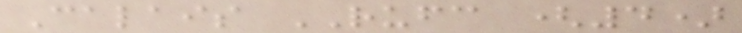Calais RUFC (4)
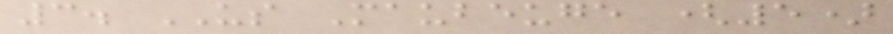3. US Maubeuge (5)
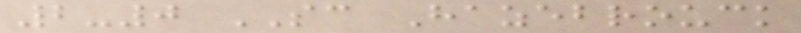2-0 SC Hazebrouck
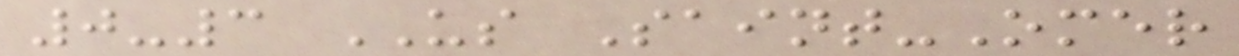0-3 US Saint-Omer
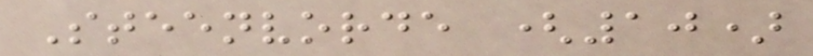Steenvorde (10)
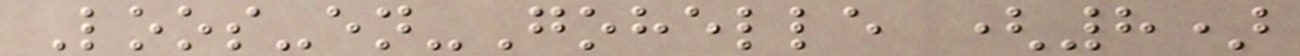Loos-en-Gohelle (8)
